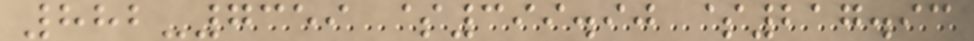882-7359 $399.90 $217.93
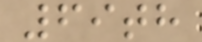69th
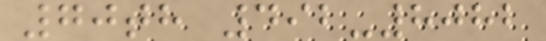70th 492-8082
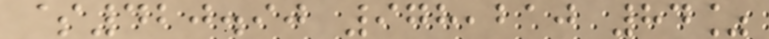$420.90 978,210 84%
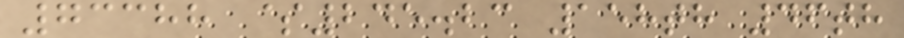73388 $245.23 158th 46th
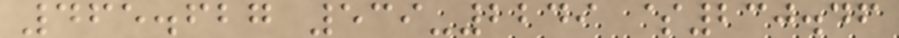465.627 539-2249 $230.46
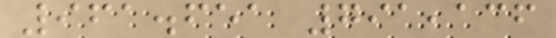961.651 791,136
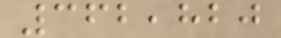362,820
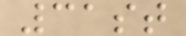31st
